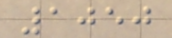1050
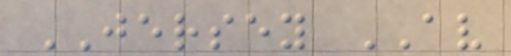JERSEY AV
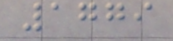1779
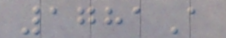1781A
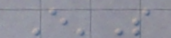E'S
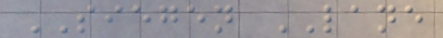SIEGEN LANE
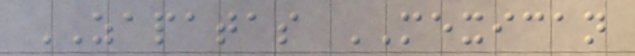ZAPATAS MEXICAN
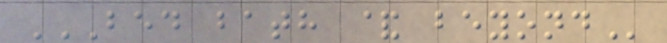BED BATH & BEYOND
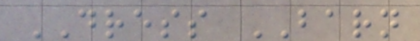DRESS BARN
